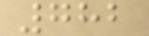782
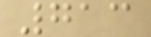713
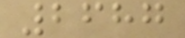2687
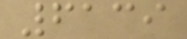6139
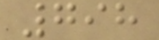798
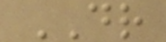DR
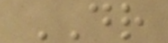DR
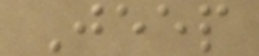Jeep
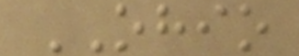OHIO
